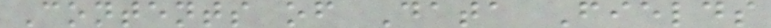Contents of Data Fields
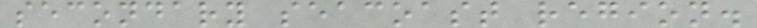secondary seacoast region.
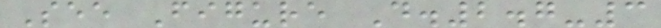See Figure D.2.7-3
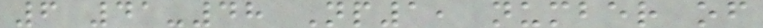6 41-48 Np1, number of
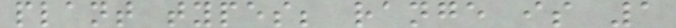plant types; range is 1
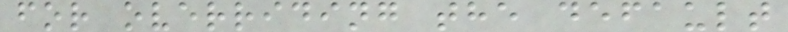for overriding the default
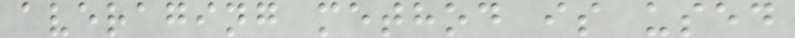averaging method is used
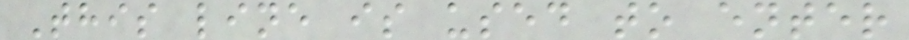This line is used to enter
